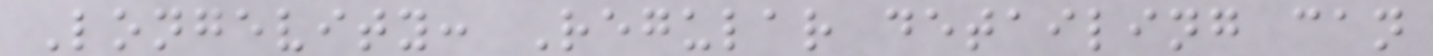Longevity: Regular detailing can
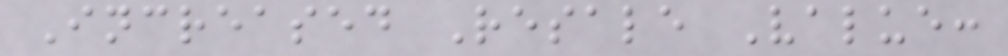Increased Resale Value:
